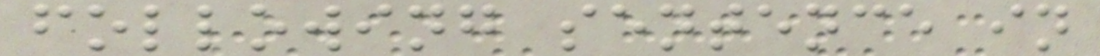following sentence in
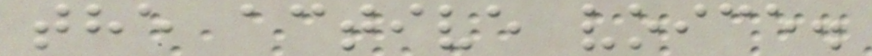the active voice.
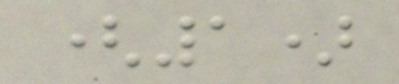(1)
